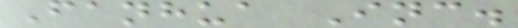Fanhua Inc.
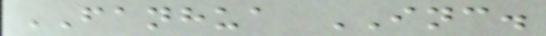FANHUA INC.
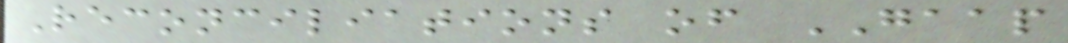Reconciliations of GAAP
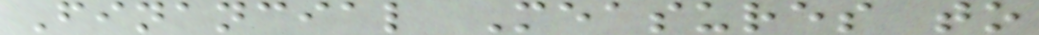Financial Measures to
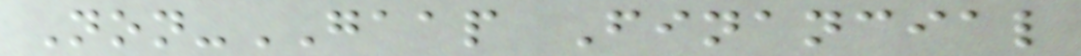Non-GAAP Financial
